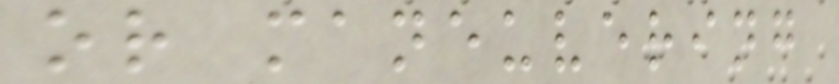or maneuvering
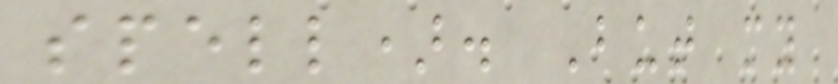spell). But my
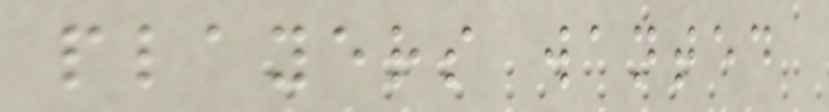players wanted
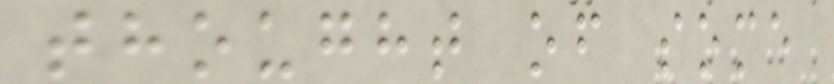thought of some
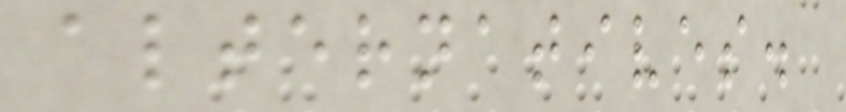alternatives.
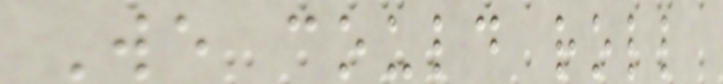We could roll
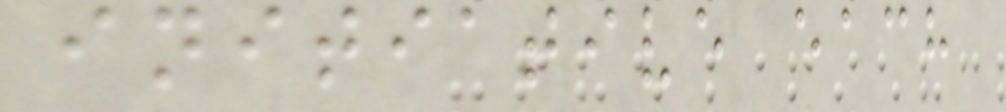initiative each
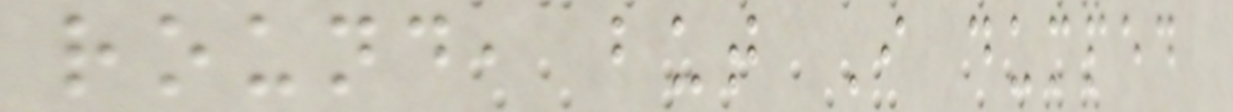round, but I dumped
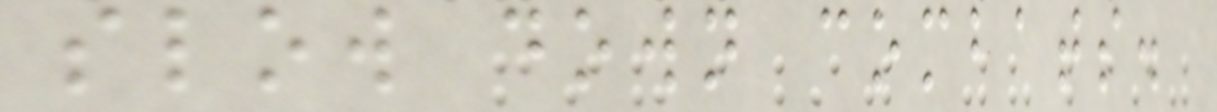slow down combats.
